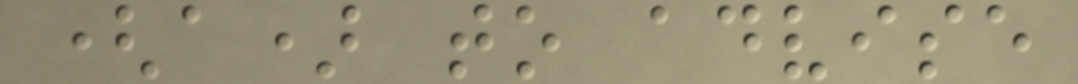(a) to advise
